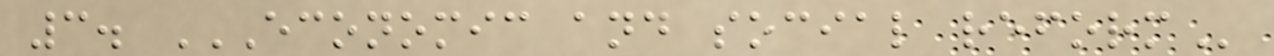3. ECONOMIC AND SOCIAL REFORM
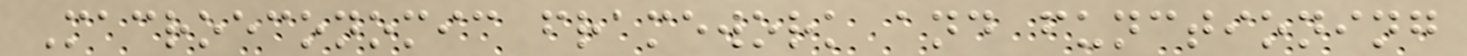Macroeconomic framework and functioning
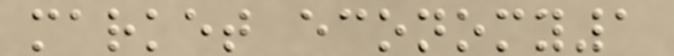market economy1
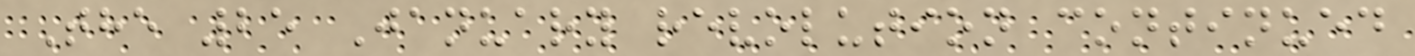The 25 January revolution continued
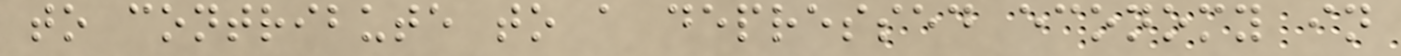to contribute to a depressed economy in
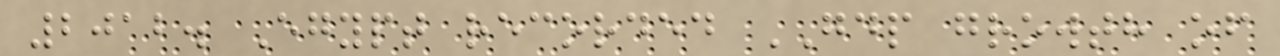2012. Egypt recorded GDP growth of
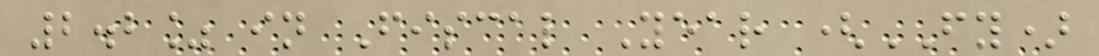2.2% in Fiscal Year (FY)
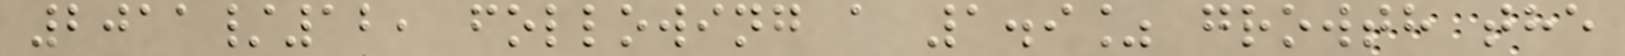2011/12, following a 1.9% growth the
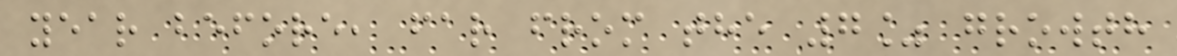year before, far from the 7% growth
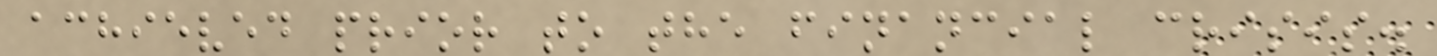achieved prior to the financial crisis.
